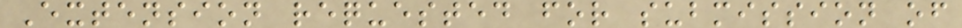Extension requested for submission of
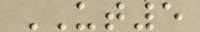UT5
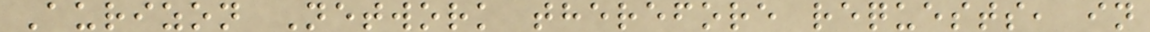Aurizon Network therefore requests, in
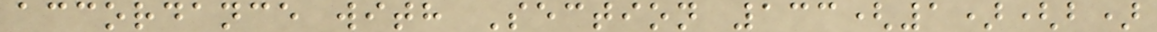accordance with Section 133(1)(b)
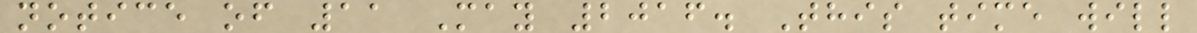notice of 11 May 2016. This time will
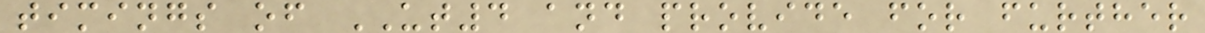timings of UT4 and provide for further
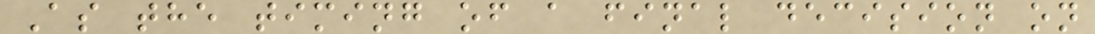As the timing of a final decision on
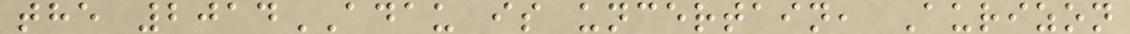the 2014ADAU is uncertain, Aurizon
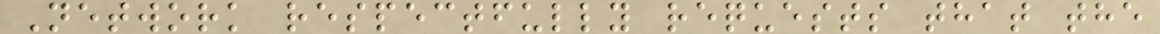Network respectfully requests that the
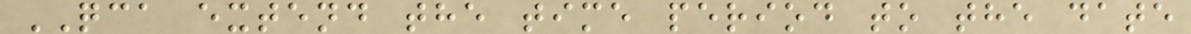QCA extend the time period to the date
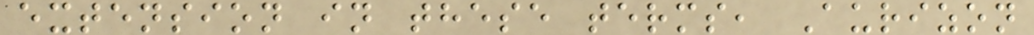extension in these terms, Aurizon
